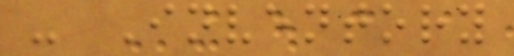- Inventory
